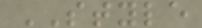STYLE
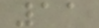11
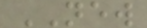NEW
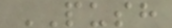PUSH
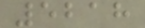5218
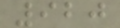920
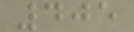405
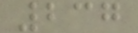237
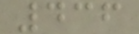436
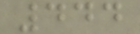444
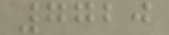7720
